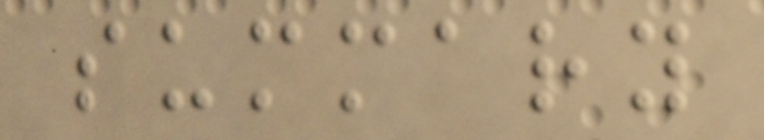summary
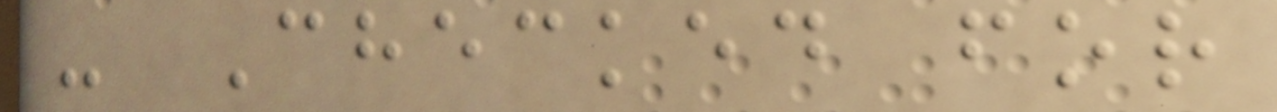- Checked for
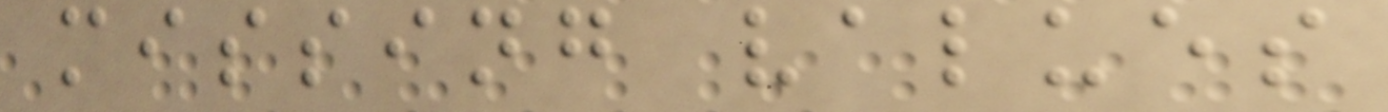missing values
